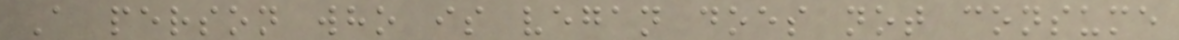A person who is vegan does not consume
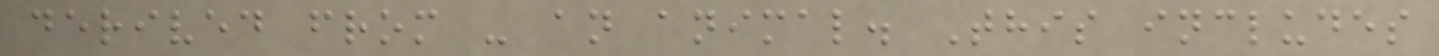derived from - an animal. This includes
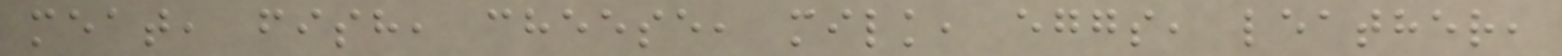meat, fish, cheese, milk, eggs, leather,
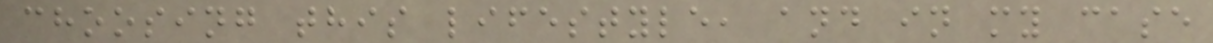choosing this lifestyle, and in my case
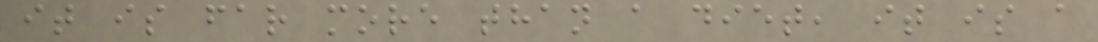it is far more than a diet, it is a
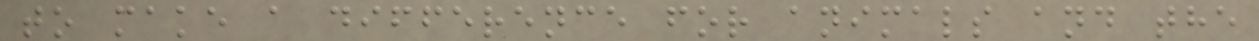to make a difference for animals and the
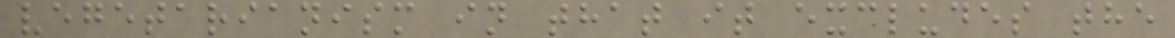vegetarianism in that it excludes the
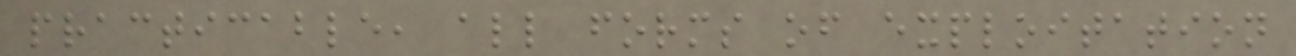practicable, all forms of exploitation
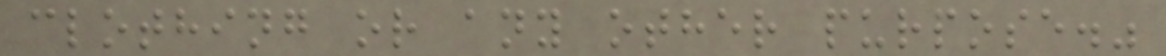clothing or any other purpose."
